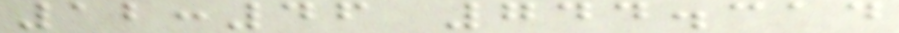12:46 744.314
